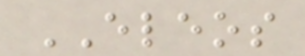ELEOS
